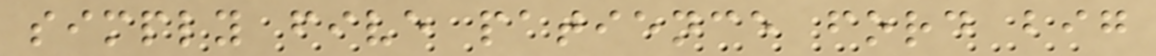simply five patience ford big
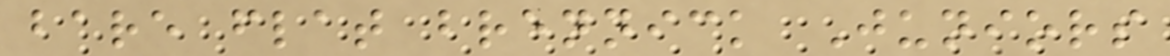bare flat brennick Juniors
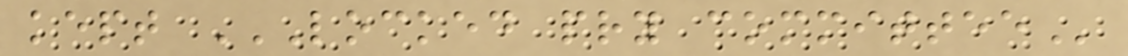kept LOCKED PRY COMMITTEE
